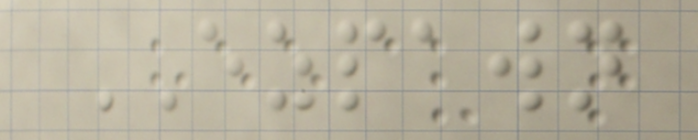EZPAWN
